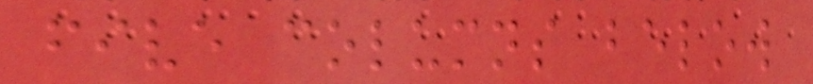five columns below
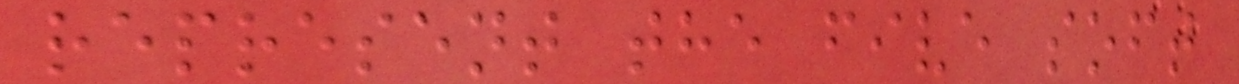represent the five soft
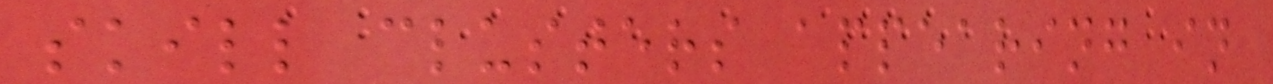skill clusters appearing in
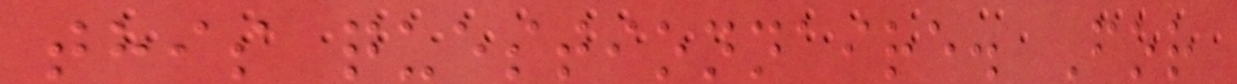this questionnaire. For
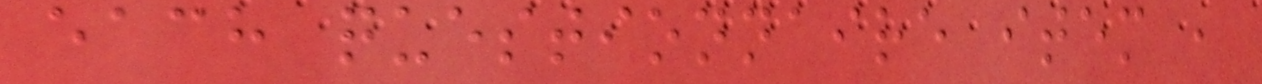each questionnaire item ,
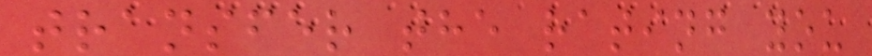transfer the rating you
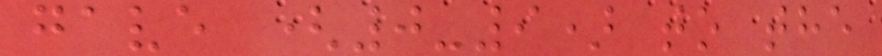gave (0-9) to the
